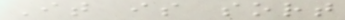It is sort
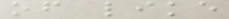of like
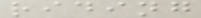riding
